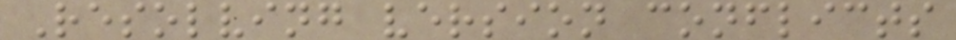Resolving version conflicts
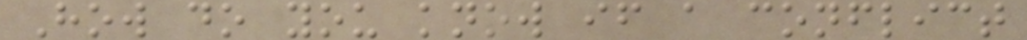How do you know if a conflict
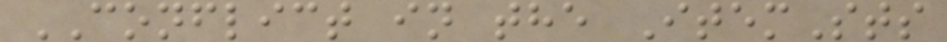CONFLICT in the ItemSts
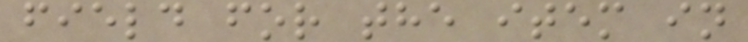field for the item in
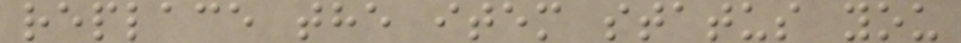replace the item status you
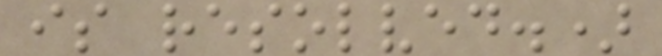is resolved.)
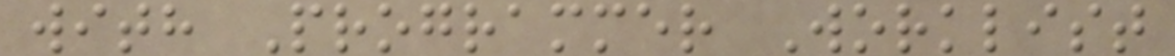with Programmer Worklist
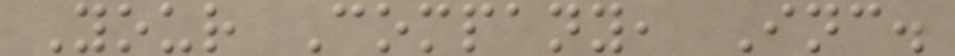Your Company, Inc.
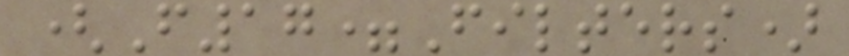(F17=Filters)
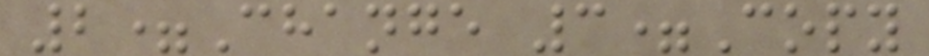2=Change 3=Copy
